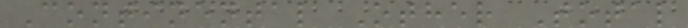Continental Other Total
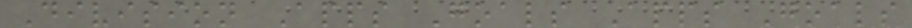Division Apps Goals Apps Goals
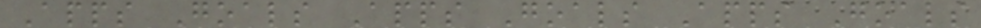Apps Goals Apps Goals Apps Goals
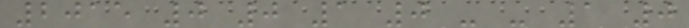2015 0 0 1 0 - - 1 0
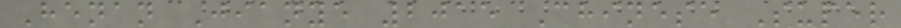Henan Jianye 2015 Chinese Super
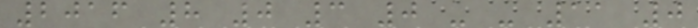2016 8 0 3 0 - - 11 0
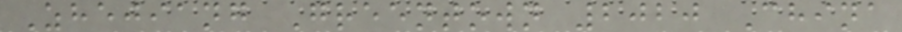Zhejiang Greentown 2020 China
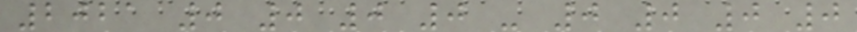2021 0 0 0 0 - 0 0 0 0
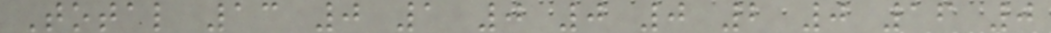Total 13 0 1 0 0 0 2 0 16 0
